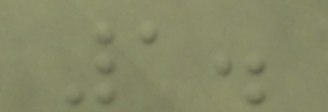1.
